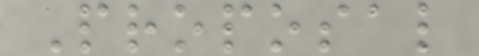Proposal
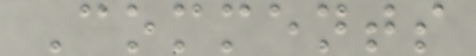Comments
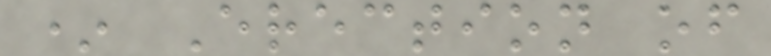* Erection of
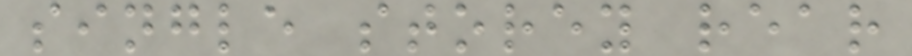single storey rear
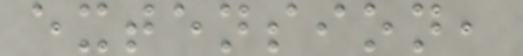extension,
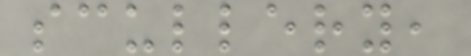scullery,
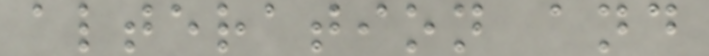alteration and
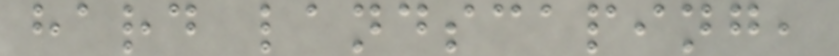hard landscaping,
